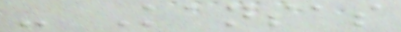- Kansas
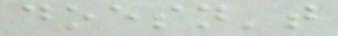doesn't
